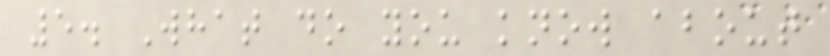5. What do you know about
